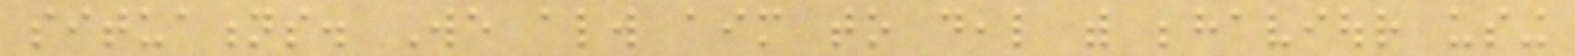situations. We always aim to deal with behaviour using
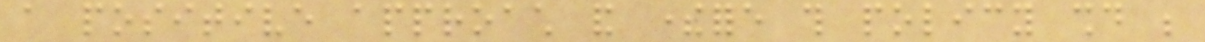a positive approach and therefore this policy should be
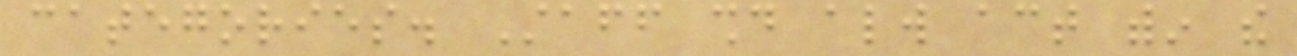categories. Staff should always act within the
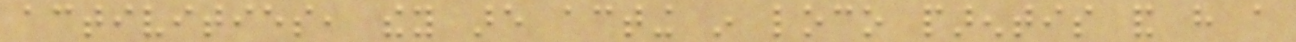activities, they are acting in loco parentis and have a
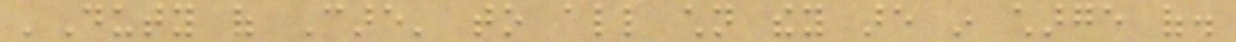'Duty of Care' to all children they are in charge of.
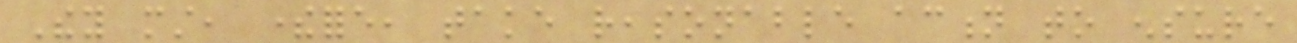They must, therefore, take reasonable action to ensure
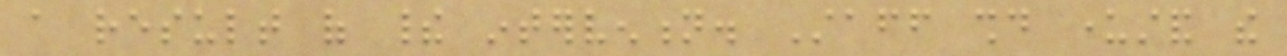a result of their intervention. Staff should understand the
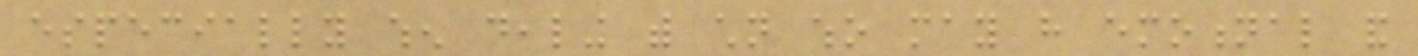especially when dealing with children who may have emotional and
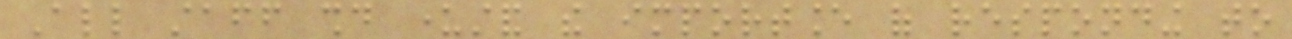All staff should understand the importance of responding to
